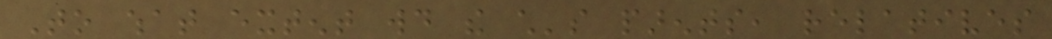To what extent would the child's parents, relatives
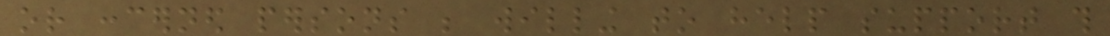or concerned persons be willing to help support this
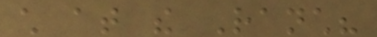child at the Ranch?
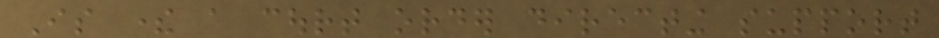Is there a court order directing support
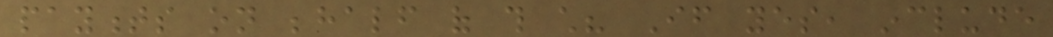payments on behalf of this child? If yes, include
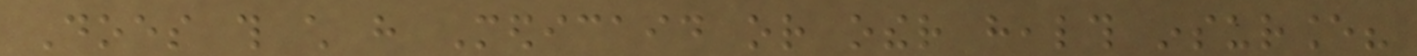Does this child have Medicaid or other health insurance?
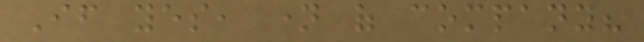If yes, name of company?
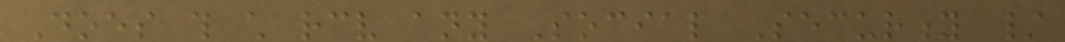Does this child receive any Social Security /
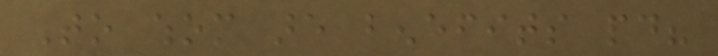To whom are benefits paid?
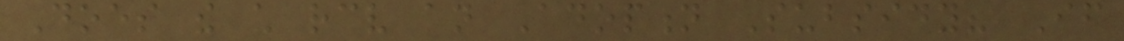Does the child receive an Adoption Subsidy? If
